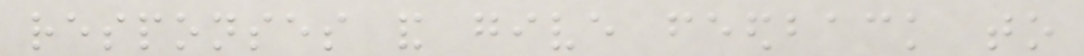responses and give feedback to
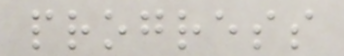progress
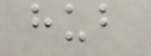hub
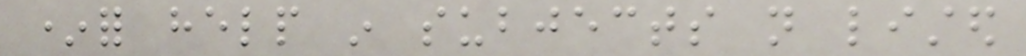*for help in subjects not listed
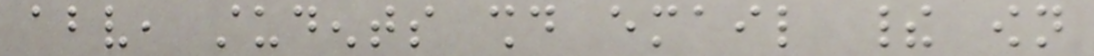above, students should email their own
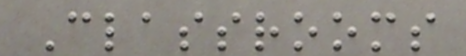Classrooms
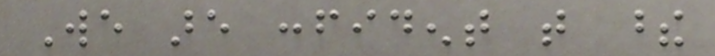We are confident that these
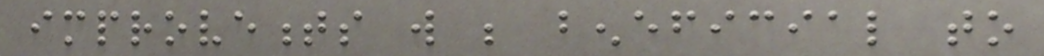improvements will be beneficial to
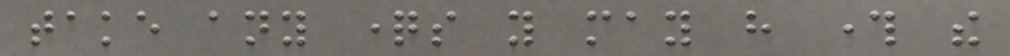take any questions you may have through the
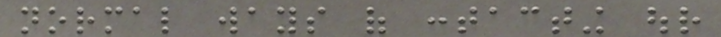normal ways of contacting our
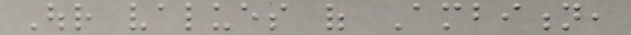Our values of Ambition,
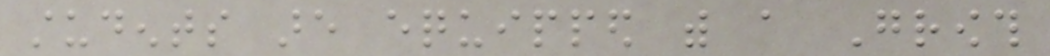students are equipped with a Growth
